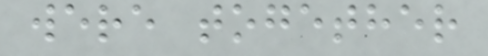were together
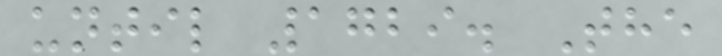until 1729. The
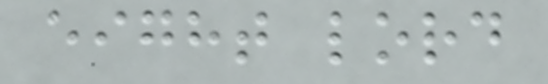eight lord
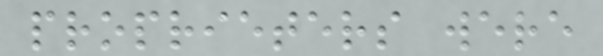proprieters were
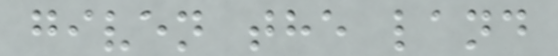given the land
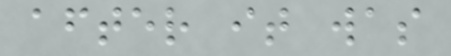after it was
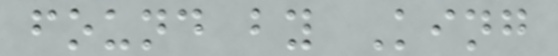found by King
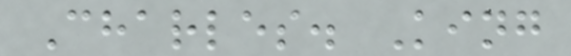Charles. King
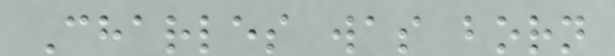Charles was born
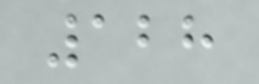128
